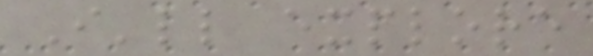I'll explore
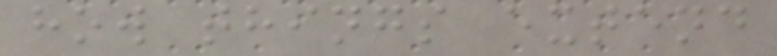how things extend
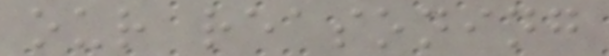our reasoning
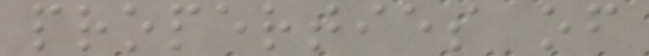properties of
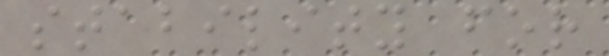stability for
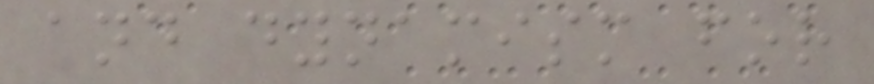and dynamism for
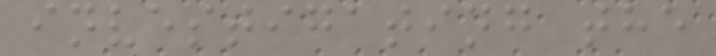investigating the
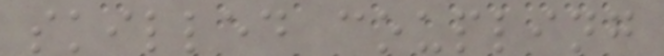skilled coupling
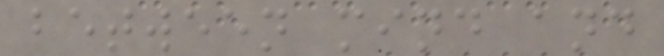between mind and
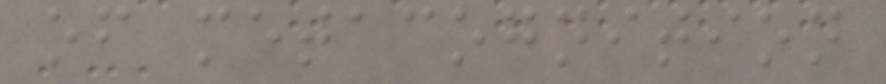of metacognition
